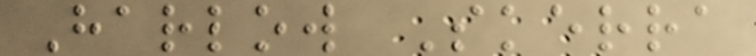Harlow Skerra
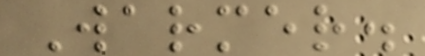Warmer.
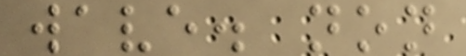wave. non
